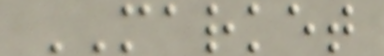MARKET
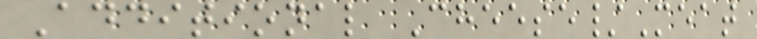Additional Cheese/Meat
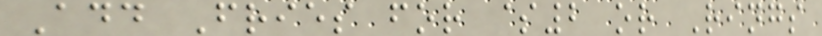Add Fries for $2 or Rings
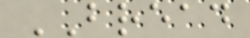BREAD
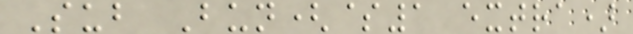Sub Bun($1 extra)
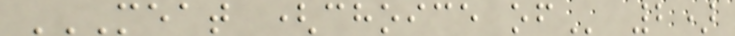MEAT (CHOICE OF 2)
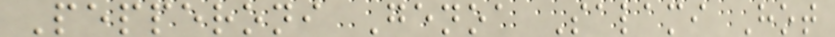Pepperoni Genoa Salami Hot
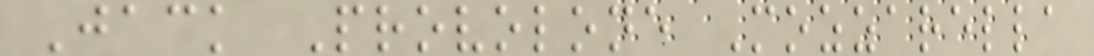Jack Provolone Mozzarella
